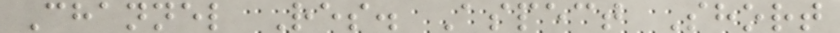Channel Res. Aspect Short
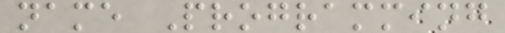name Programming
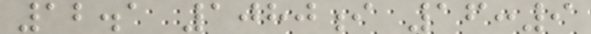12.1 1080i 16:9
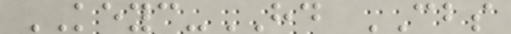KEYC-HD CBS
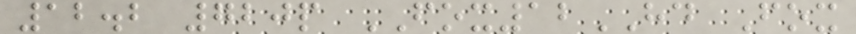12.2 720p FOX12HD Fox
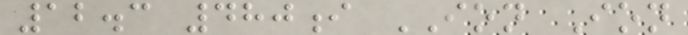12.3 480i ION Ion
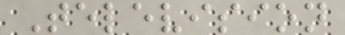Television
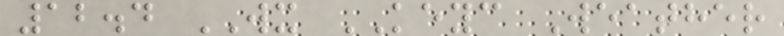12.4 WX KEYC Weather
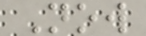Now
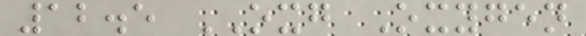12.5 OXG Oxygen
